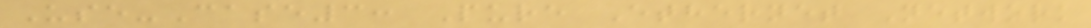Use-Case3: Pure Ethernet Network
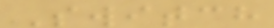Switch
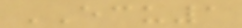ECU1
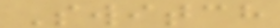Switch
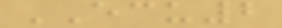ECU2
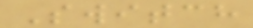Switch
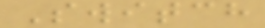Switch
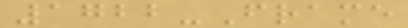1722-Frame
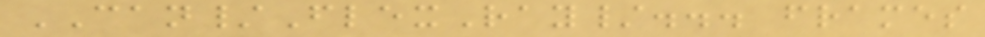CAN/FlexRay/... frames
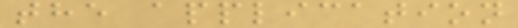the application
